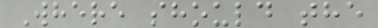Where should the
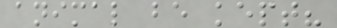animal be kept?
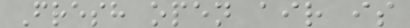Fresh open air is
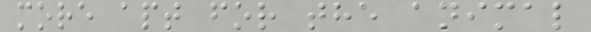more apt for the animal
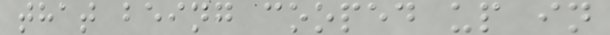that being cooped up in
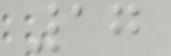17
